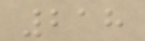218
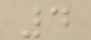4
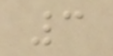3
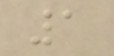1
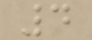4
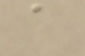a
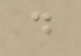d
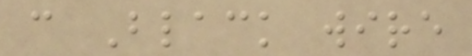c Black wire
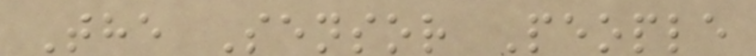The Sensor People
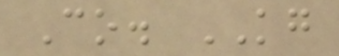Co. KG
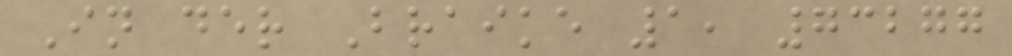In der Braike 1, 73277
